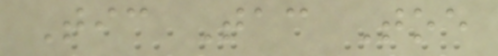Tic Tac Toe
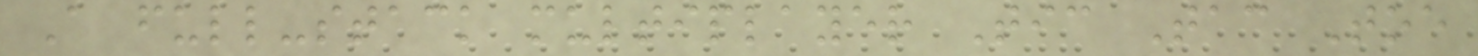A full-stack multiplayer Tic Tac Toe
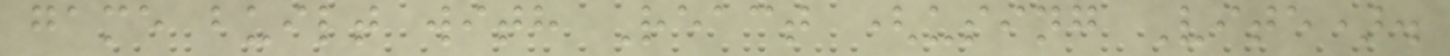game built with React (using Vite).
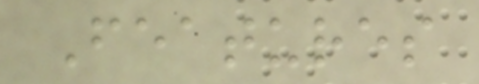Features
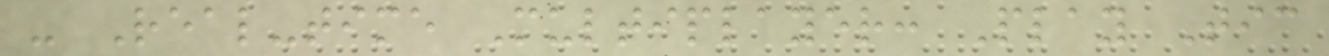- Real-time Multiplayer: Play Tic
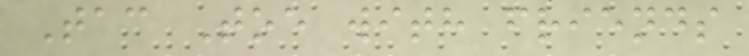Tac Toe with friends
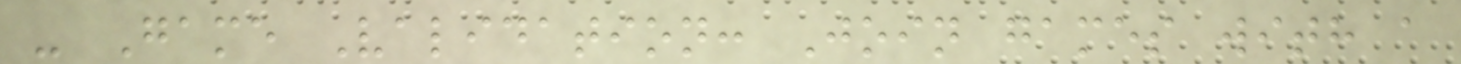- Game Validation: Join games with a
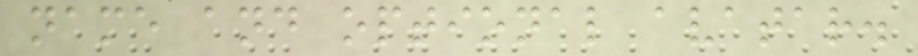name and optional avatar.
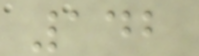142
